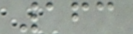163
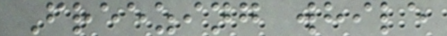Freezing while
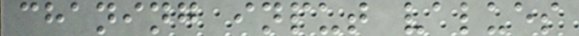chaning input values
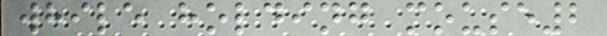while holding mouse2
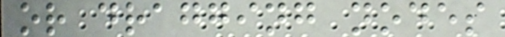or dragging nodes
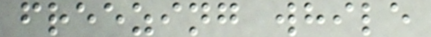freezing while
